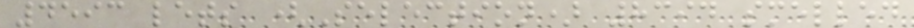4593 lets (Selection) 8394 smelled
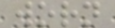worn
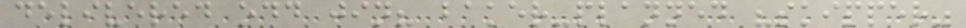delivered odd jin? baker-planned "skipper"
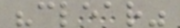"clear"
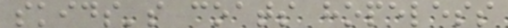skids's coats hopeless
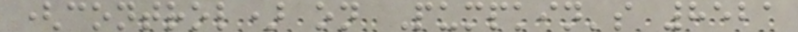(control) on Pumpkin's 8521
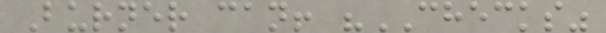Burner can! "CHECKS"
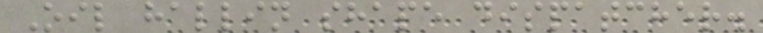Oil hallin shape dispatcher.
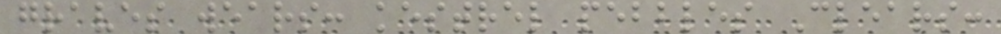graves wears: kestrel pebbles Clears:
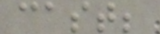cast;
